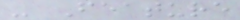- Feature
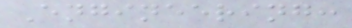Engineering:
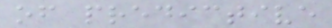of predictive
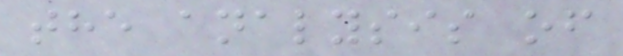the analysis of
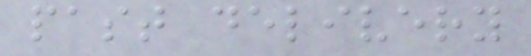past delivery
